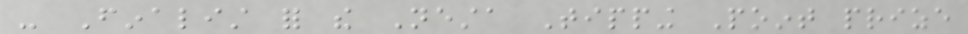- Finalist for the Nesta Tipping Point prize
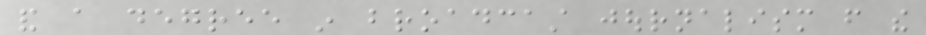and a degree in broadcast journalism from the
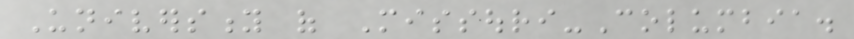University of Missouri-Columbia.
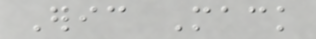Eric Mack
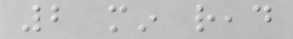2 min read
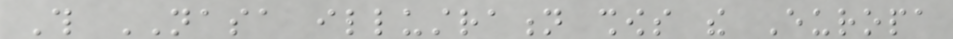This NASA illustration shows the Europa
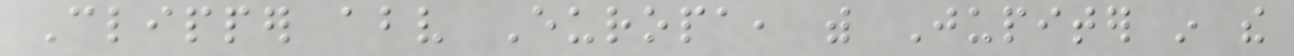Clipper above Europa, with Jupiter in the
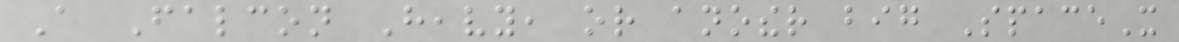A Falcon Heavy, or another big SpaceX
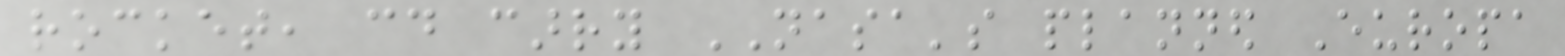rocket, could carry NASA's planned Europa
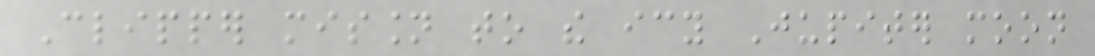Clipper mission to the icy Jupiter moon
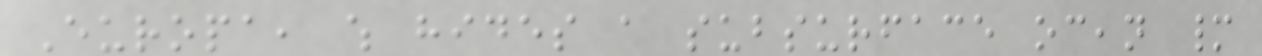Europa, which hides a subsurface ocean many
